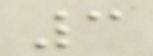3
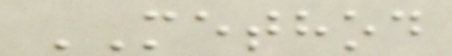METHOD
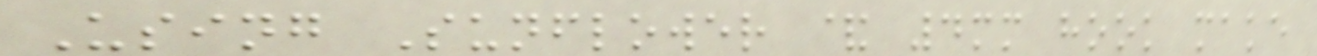Using Sunflower & 4mm hook make
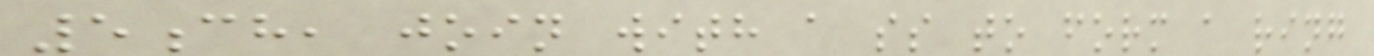5ch, join with a ss to form a ring
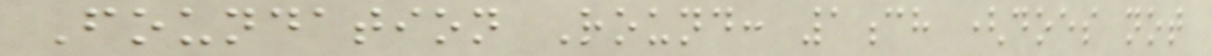Foundation Round: 1ch (does not
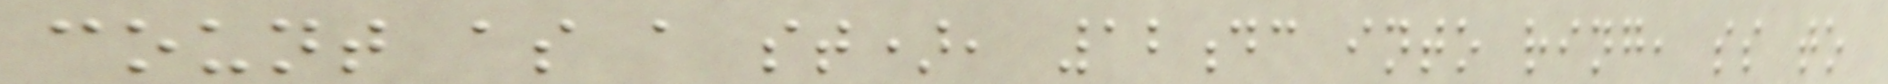count as a st), 12dc into ring, ss to
